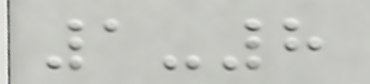1-8
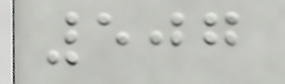507
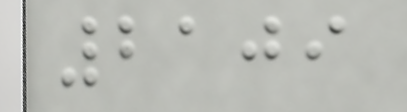2109
